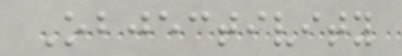Objectivity
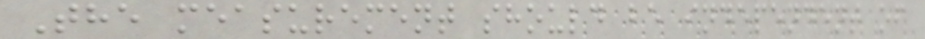The measurement should be independent of
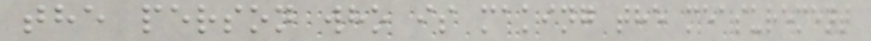the person who is making the measurement
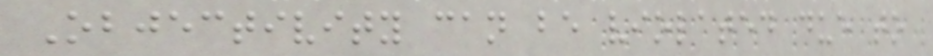Objectivity can be violated due to
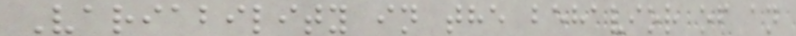Variability in the behavior of an
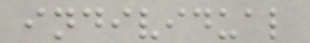individual
